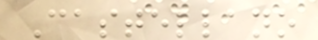Castellano
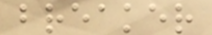breaker
